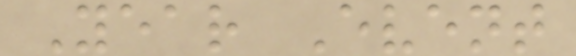Year Event
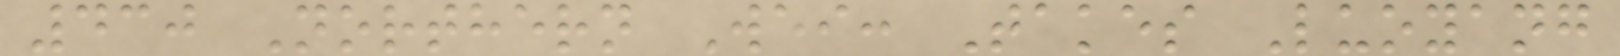430 Northern Wei: Takes Luoyang
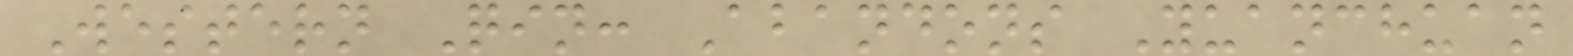Western Qin: Abandons Yuanchuan
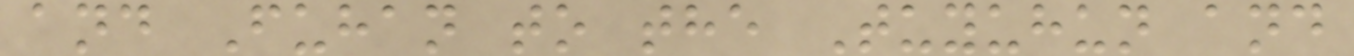and Fuhan to the Tuyuhun and
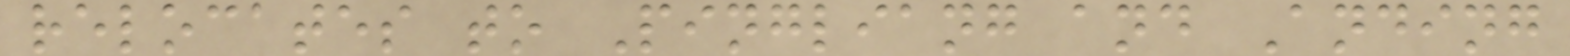relocates to Pingliang and Anding
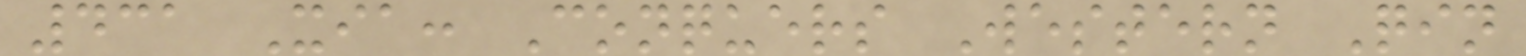431 Xia: Conquers Western Qin
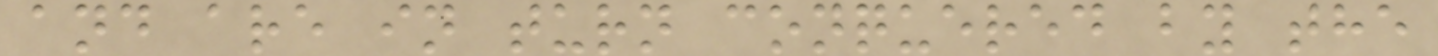and are in turn conquered by the
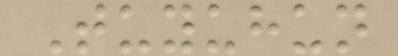Tuyuhun
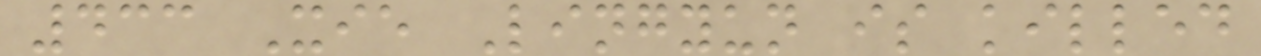433 Xie Lingyun is killed
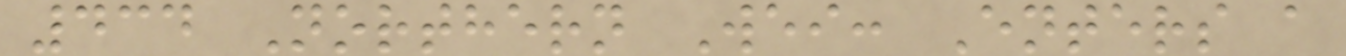434 Northern Wei: Enters a
